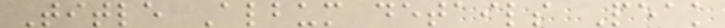Title Album details Peak
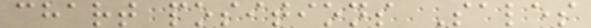chart positions Sales
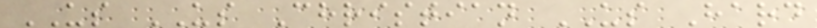US US Christian US Hard
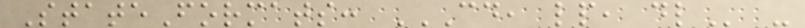StateFormats: CD, LP, DL -
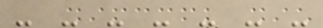- - - - - - -
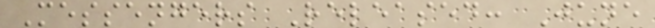Messengers Released: June
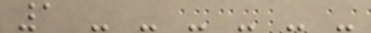1 - - - - - -
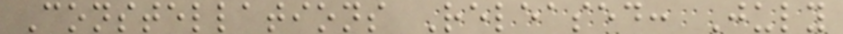Constellations Released: July
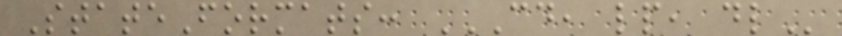StateFormats: CD, LP, DL
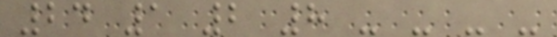24 1 2 8 - - - -
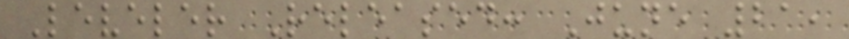Leveler Released: June 21,
